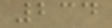234
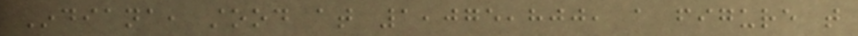Indiana, stood at 1,075,800, a figure that
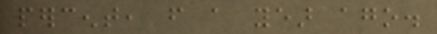percent, from a year ago.
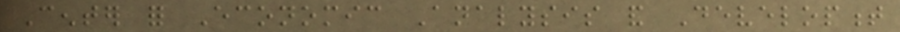Center for Economic Analysis and Development
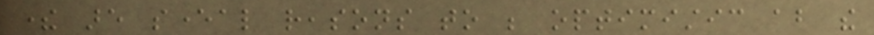there are several reasons to be optimistic about the
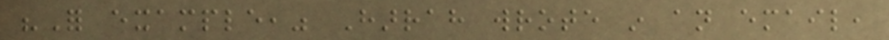"For example," Harrah wrote in an email,
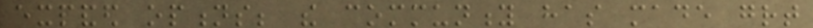expanded options; the community has made great
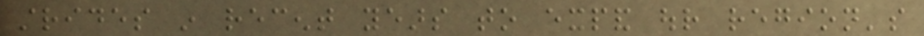strides in recent years to expand our region's
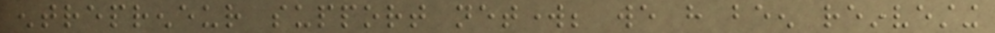entrepreneur support network; we have been reinvesting
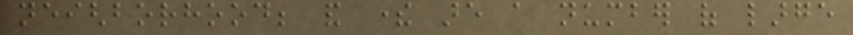neighborhood; and there are a number of large
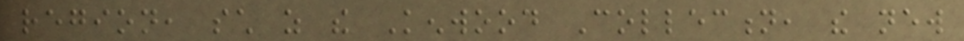region, such as the Kenwood Collection, the new
